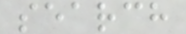search
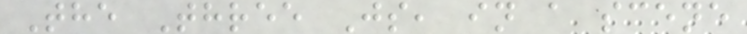The Three Js, in a scene
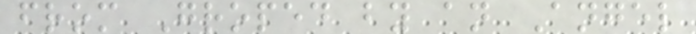from Groped by an Angel
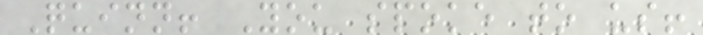Quinn! You spoke to us!
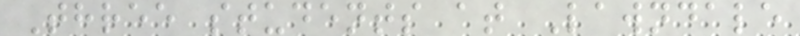Three students at Lawndale
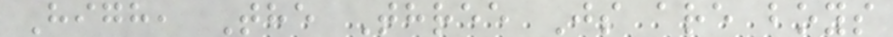High, The Three Js are boys
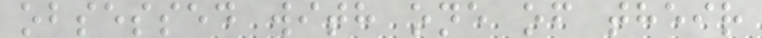obsessed with one of their
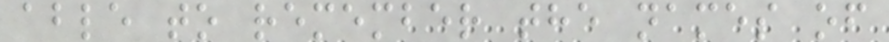able to remember the names of
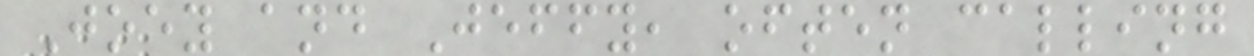Joey and Jeffy, often calling
